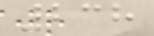238
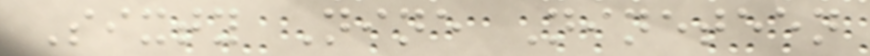Sixty Nine Nineteen
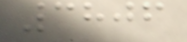3806
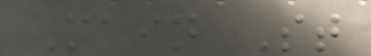Main St
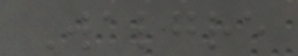Walgre
